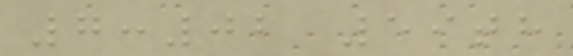7:02 59th
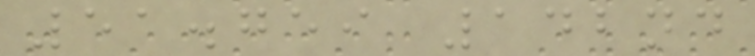51.759 142nd
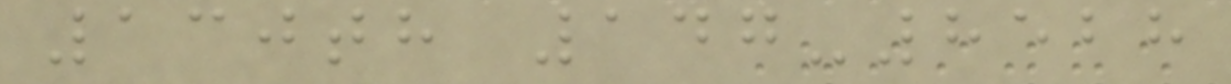130th 147-8528
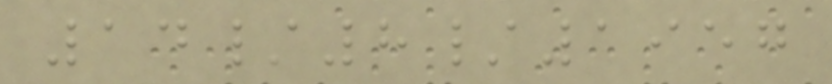14/8/1957
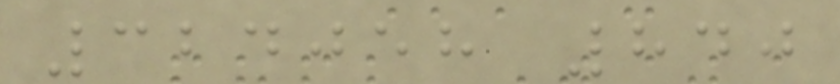324058 840
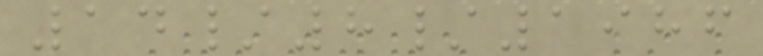14/8/1986
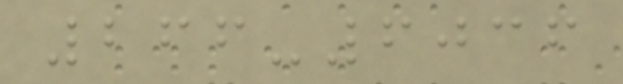266-6036
